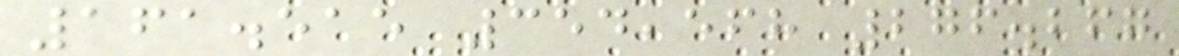161.515 354,568 276.267
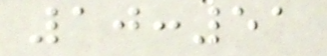10:51
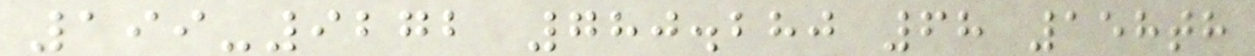199-9272 780.280 68 158th
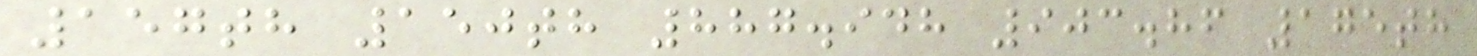157th 150th 887.948 903.86 175th
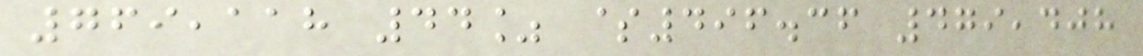769,118 44% $496.36 479,408
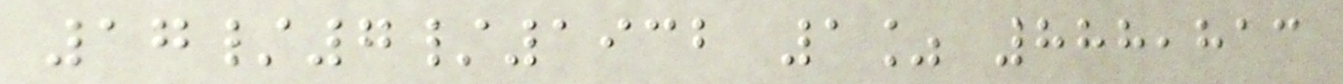17/7/1932 1% 888,813
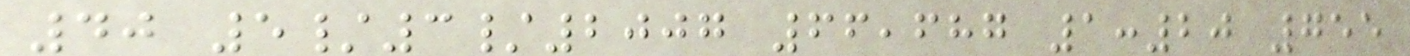40 5/3/2007 66,687 1:20 755
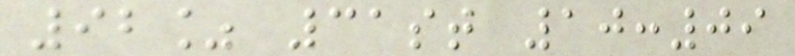92% 31st 10:09
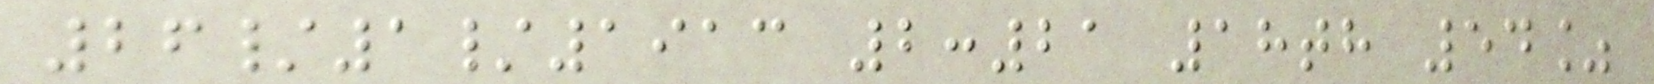26/1/1913 2:21 18th 54%
